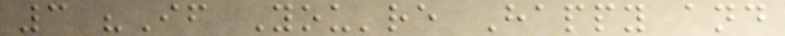3 "If You're Happy and
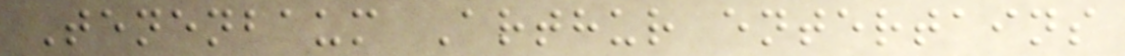Tenenbaum Arthur entertains
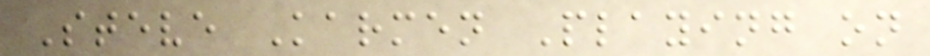Steve Karmen Playing on
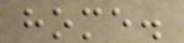home.
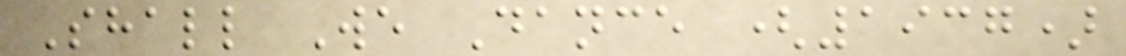Shall We Dance (1937)
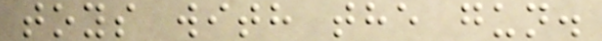toys with the gun.
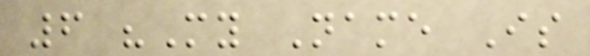6 "My Name Is
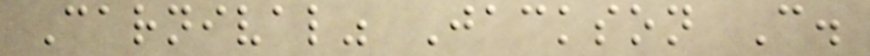Carnival" Jackson C.
